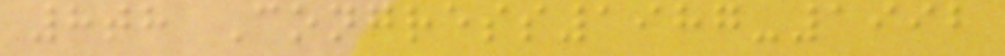8th Congress1987-1992
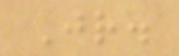Jr.
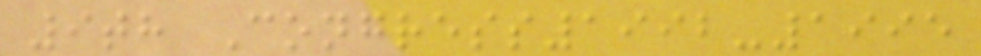9th Congress1992-1995
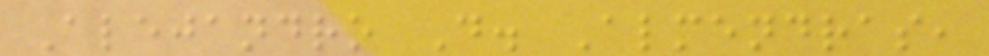Alejandro D. Almendras,
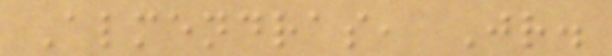Almendras, Jr.
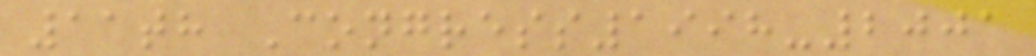11th Congress1998-2001
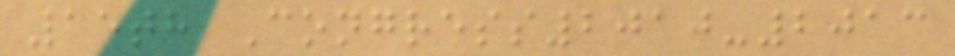15th Congress2010-2013
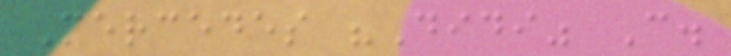Mercedes "Didi" C.
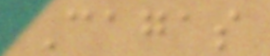Cagas
